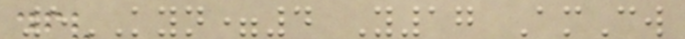5KYN=4 Y17 AmCw
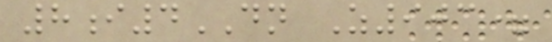8i4DN Z903=
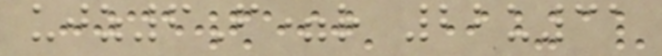ujz6F=r 22u31
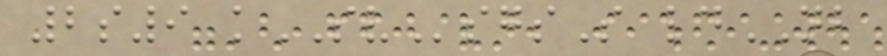2s9 kSVsgsS ldNB
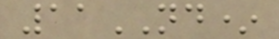11ND*
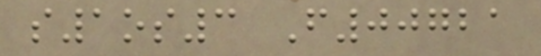s1os3 F00721
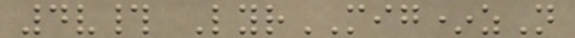4v# LyrMIG*zN
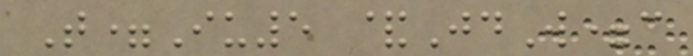T=Iu5 &JdW=c
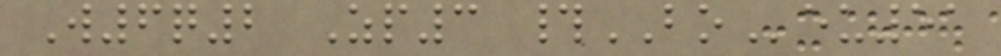W6q2 Zp3 #BOeu51
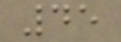45
